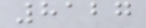8127
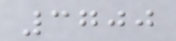3700
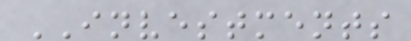INVESTMENTS
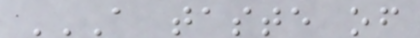A TASTE OF
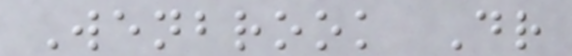Wenbrook Dr
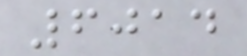6014
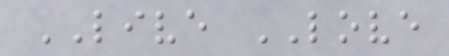LIVE LOVE
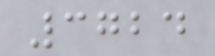3724
